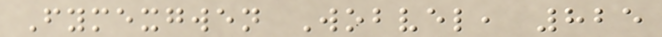Fymexgwen Wobvel, 825
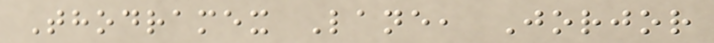Thodramex Lane, Jorjor
